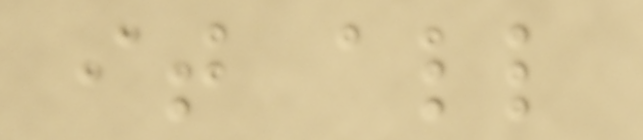it all
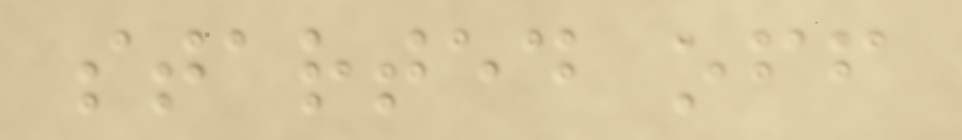started off
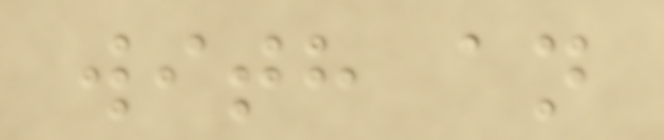with an
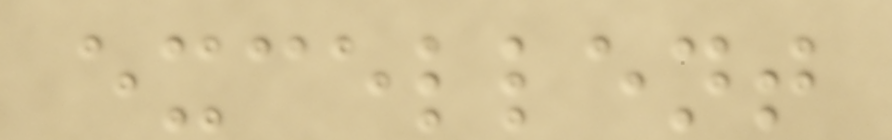excellent
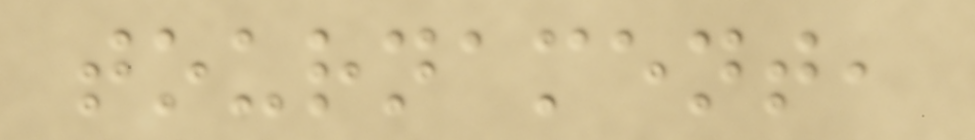tournament,
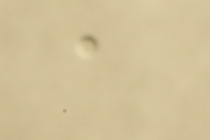a
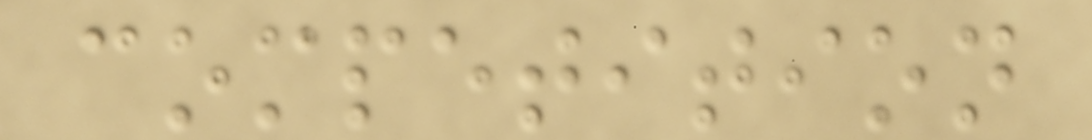competition
